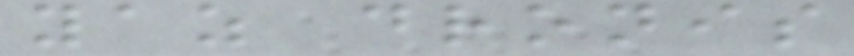yaz dronis
